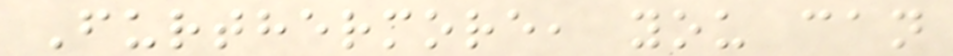Furthermore, you can
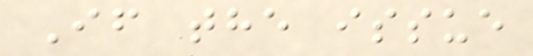If the issue
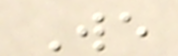We
